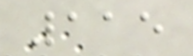115
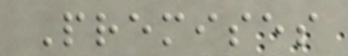Premises
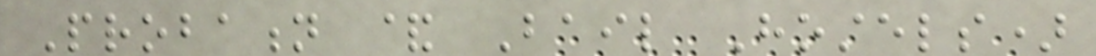Probation & Bail Hostels)
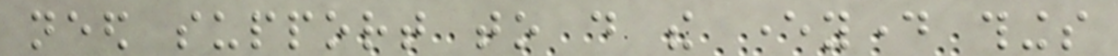need support to do the everyday things
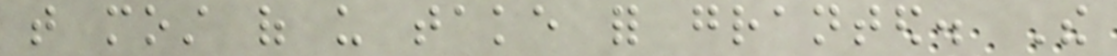that most of us take for granted. The
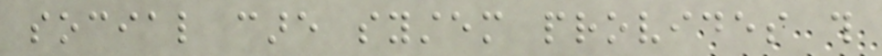social care system provides this
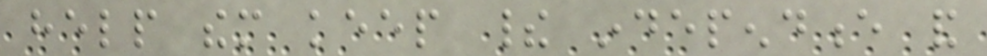help them keep their independence and
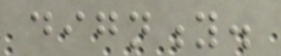dignity.
